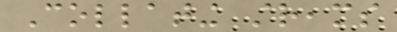Collating streams
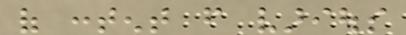of content from various
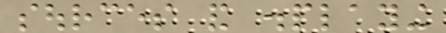sources and displaying
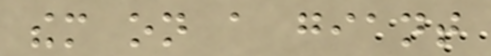them on a giant
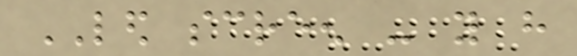LED screen - you have
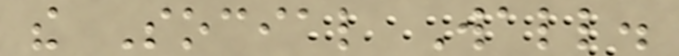the Social Wall.
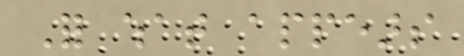For what appears
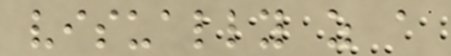visually as a
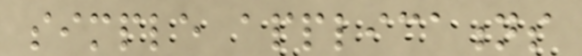simple applications
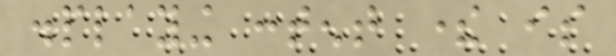displaying content there is
